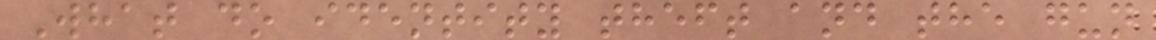What do identity theft and the gun
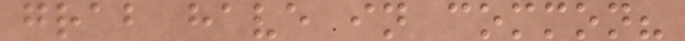grab have in common?
